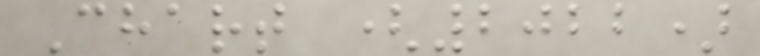Chart (2022)
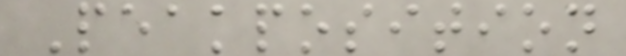Peakposition
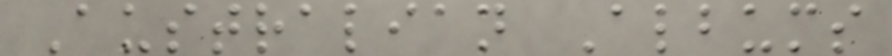Australian Albums
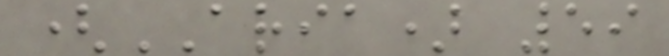(ARIA) 59
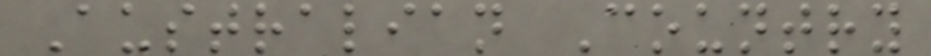Australian Country
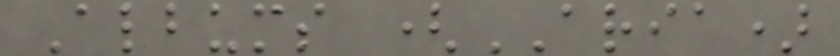Albums (ARIA)
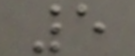5
